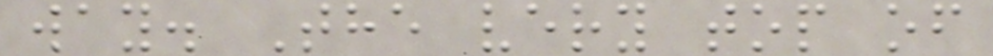way. The very top of
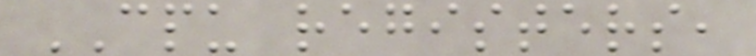CPU registers,
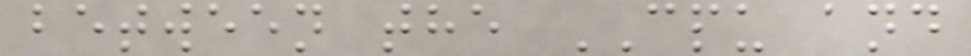between the CPU and
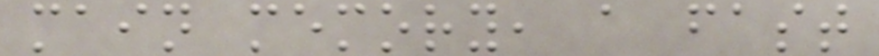main memory, a fast
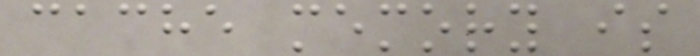cache memory is
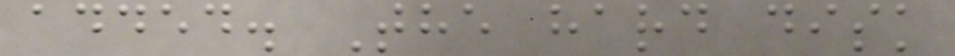added. The hard disk
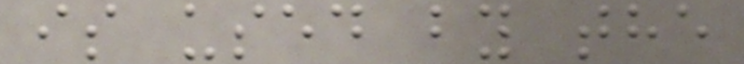is used by the
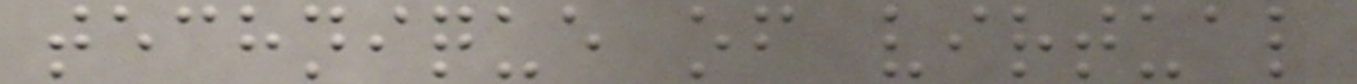technique of virtual
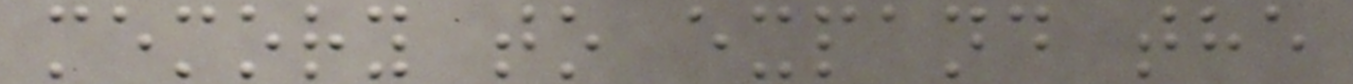memory to expand the
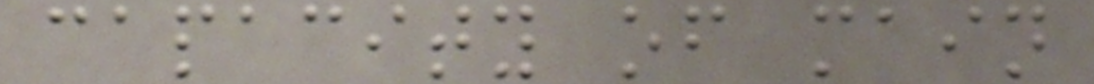capacity of main
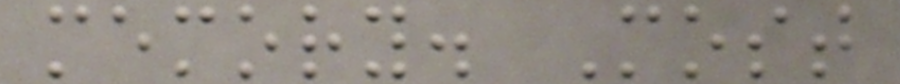memory. Most
